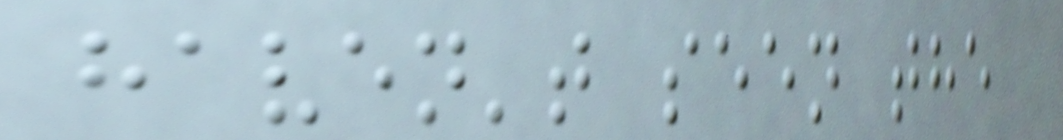haven't seen the
